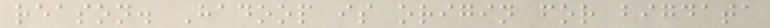reason. Hadoop is origin for bigdata
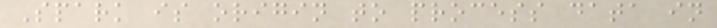Spark is origin to process data in
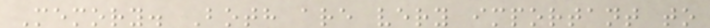Memory. Both are very important to
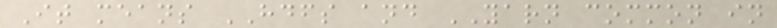It means HDFS and YARN common in
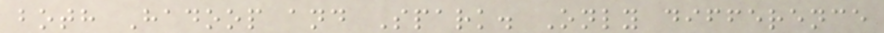both Hadoop and Spark. Only difference
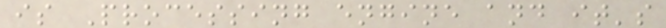is Processing engine and it's
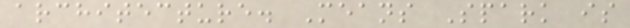architecture. Means Spark is
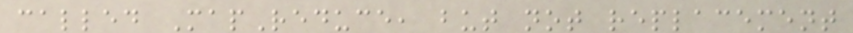called MapReduce, but not replacement
